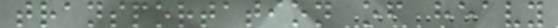transportation of heavy
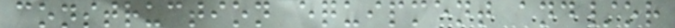construction equipment and/or
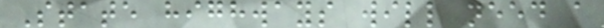State highways will need a
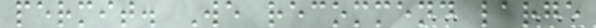permit. We recommend large
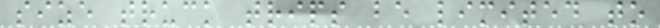size truck trips be limited to
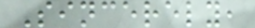Sincerely,
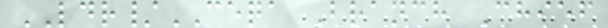LDR/CEQA Branch Chief
